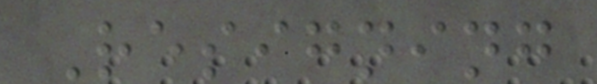Resigning
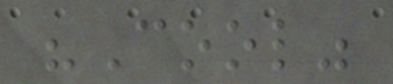"Cool"
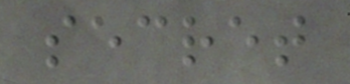secret
